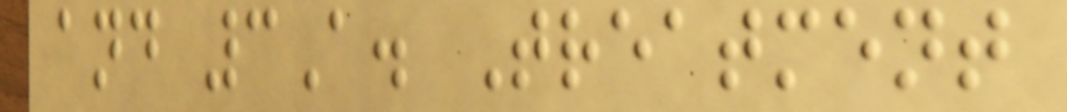and 3A. Treatment
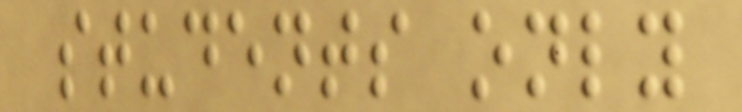students only
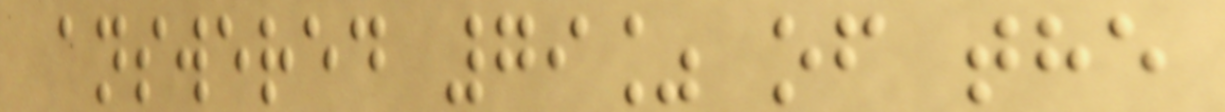answered 79% of the
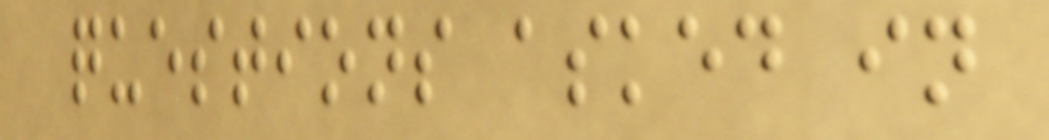questions asked in
